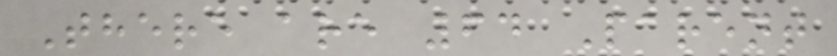There are 64 Parent
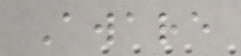Aware
